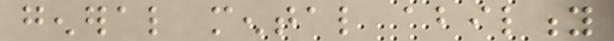general mental ability
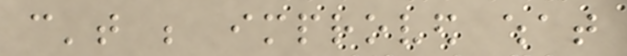can't be improved what
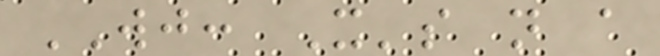WJ: It's not a
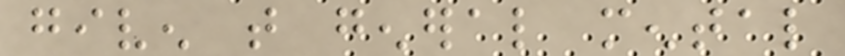given that general mental
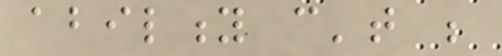ability can't be
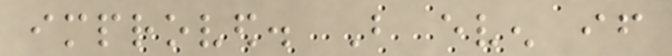improved. But even if
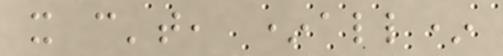it can't, *all*
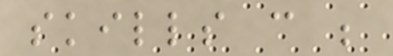skills can be
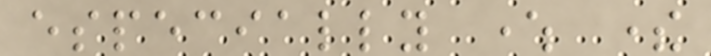especially where there
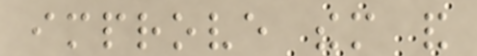improve them and
